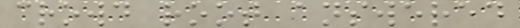crowd root answered
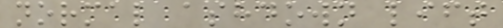normal ashdown lift
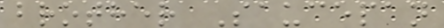brother Saucepan
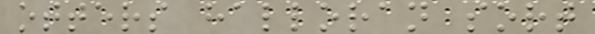otters halloran sort
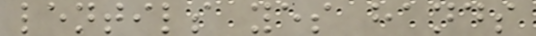lentils yes hands
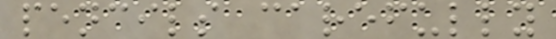pencils carefully
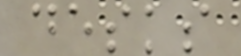desks
